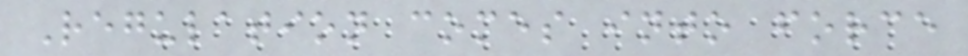Regulation comes into force
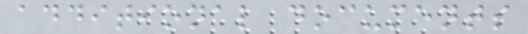additional documents
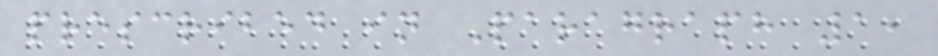prescribed in Paragraph 1,
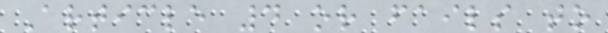Article 4 or fails to
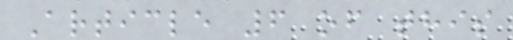Article 6 of this
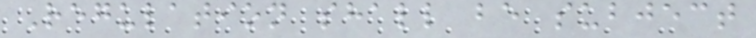Regulation shall be subject
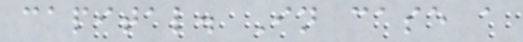capital. In case a
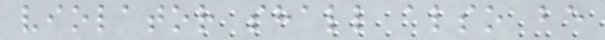violator shall also be
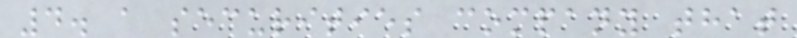4. a securities company that
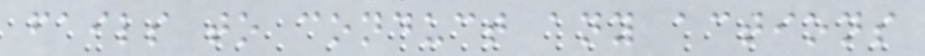fails to conduct any actions
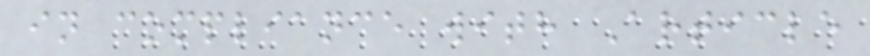in compliance with Article
